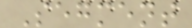Segment
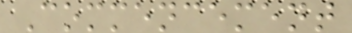Commencement
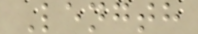Length
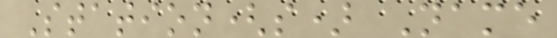Station(s) Name
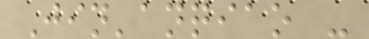Jin'anqiao -
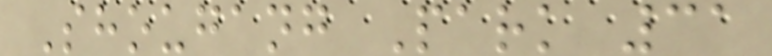Shougang Park 31
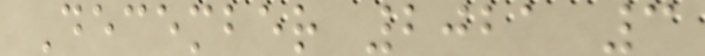December 2021 3
